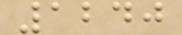1240
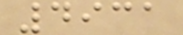4931
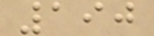190
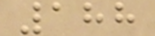188
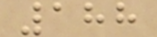188
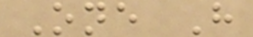One H
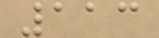113
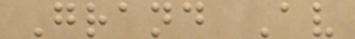Grand Av
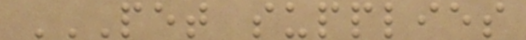PET SUPPLIES
